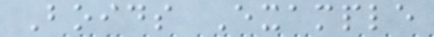Boids Example
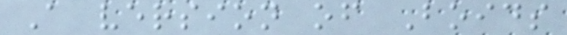A version of Boids
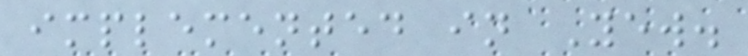implemented in Yew.
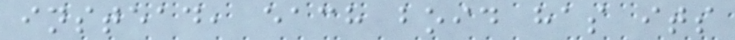instead, each boid has its
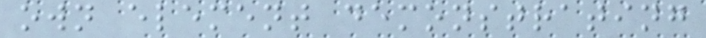own element demonstrating
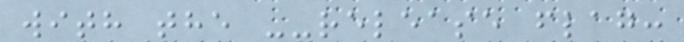with the --release flag:
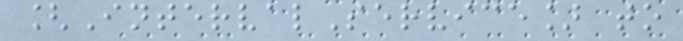[IntervalService] to
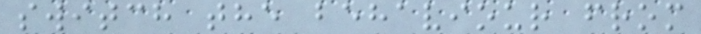switch the behaviour from
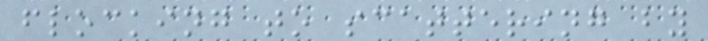flocking to scattering by
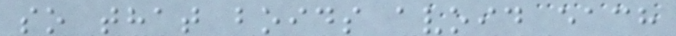so that boids avoid each
